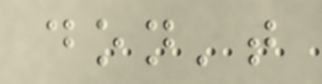don't
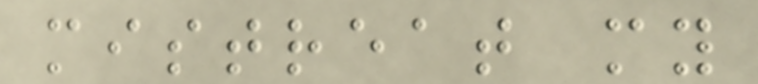mistreat my
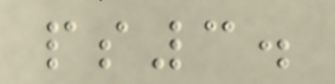ps3.
